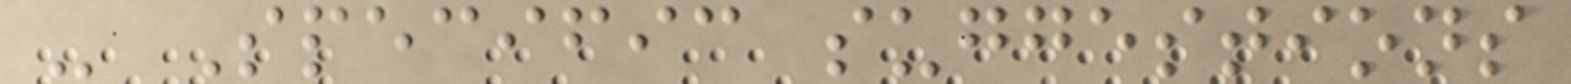- Specific suggestions
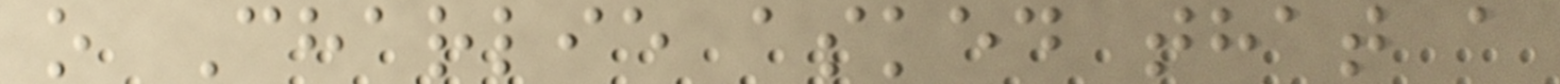o Charlie asked that a
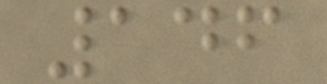146
